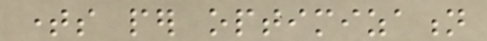times per optimization
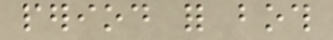period for both
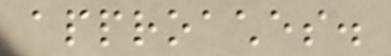approaches.
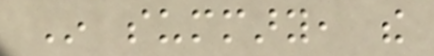In summary, the
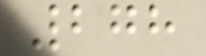278
